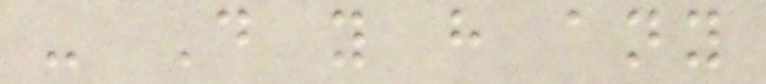- Do you have any
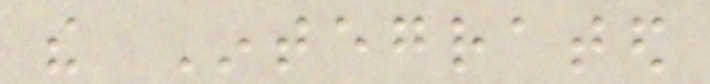the Integrated
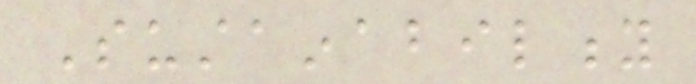Sustainability
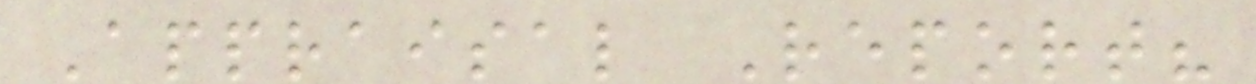Appraisal Report?
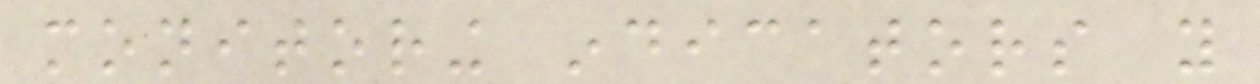monitoring indicators you
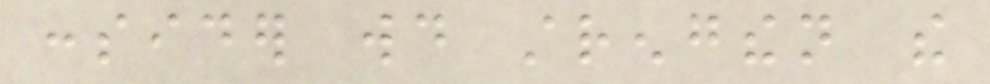consider would strengthen the
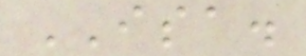ISA.
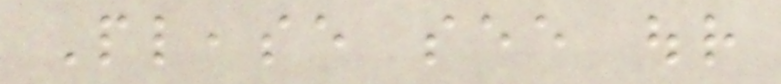Please see our
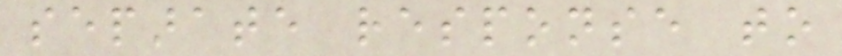separate response to
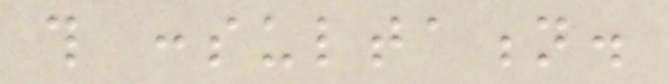this consultation.
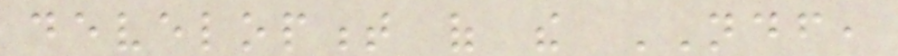development of the NDF,
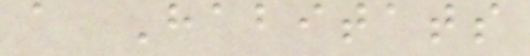a Habitats
